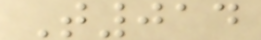T014
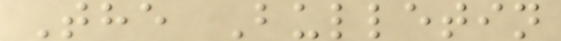The Bulletin
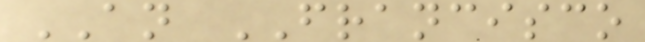AN FRANCISCO
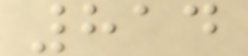814
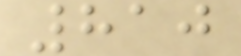810
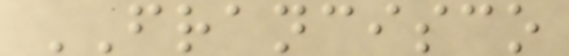FRANCISCO
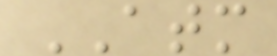ATM
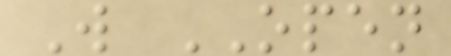W OPEN
